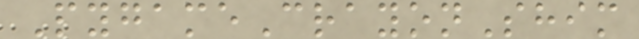PygameCrayonShim
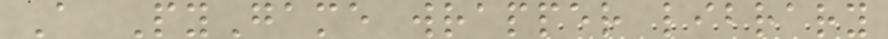A PyGame wrapper library
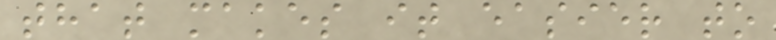that makes it easier to
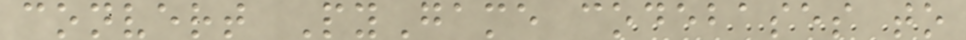convert PyGame codebases to
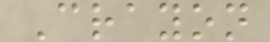Crayon
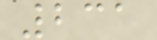231
